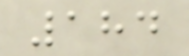184
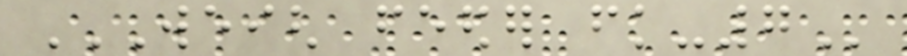WEIGH FEEDER FK-7
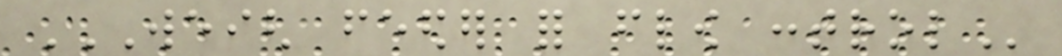WEIGH FEEDER FOR FLOW CONTROL
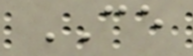CE
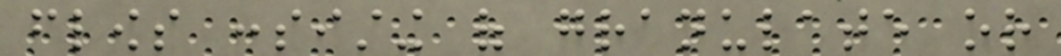flows consisting of granulate or
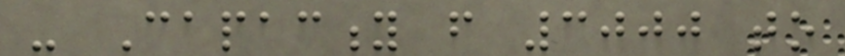- Capacity from 3000 to
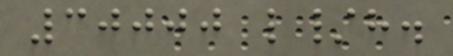30000 l/h.
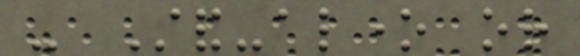- Stand-alone or
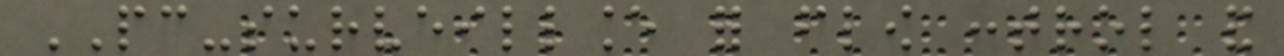PC-surveillance for flow control and
